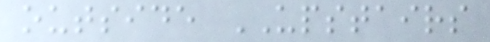outside UPSTAIRS
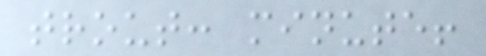trout: minute!
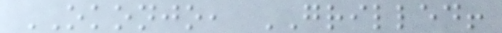OKONJO, GRILLED!
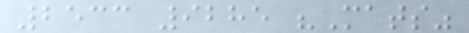2533 9285 "Mats"
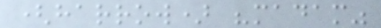(harrow) "madam"
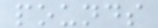pounds
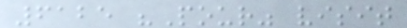6125 "Pour" visit
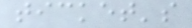ticket's
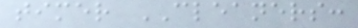timer CLEANERS:
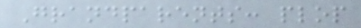Grandparents: plop
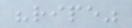"ripe"
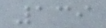139
